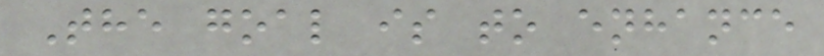The goal is to enhance
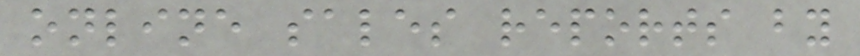online sales reports by
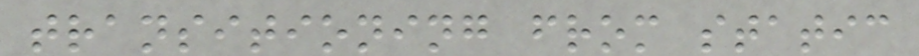transitioning from static
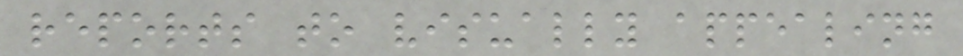reports to visually appealing
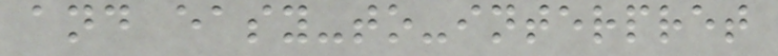and easy-to-interpret
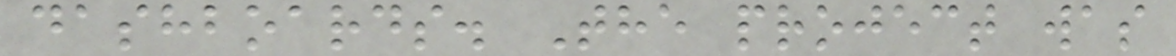dashboards. The project was
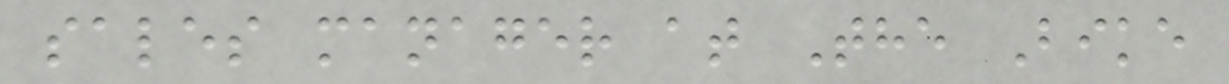sales manager at The Bike
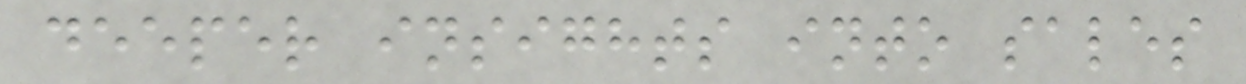deeper insights into sales
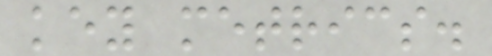key metrics.
